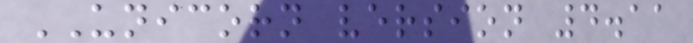UNICORN version 4.11
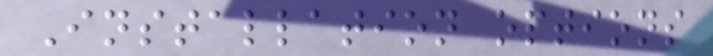Installation options
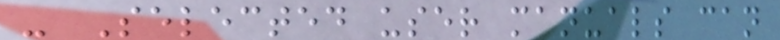- Selected user manuals can
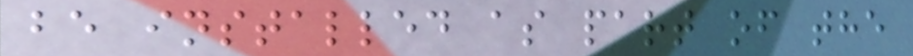be installed as part of the
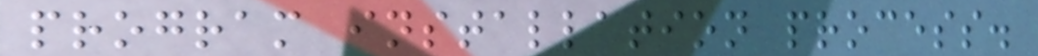program installation process.
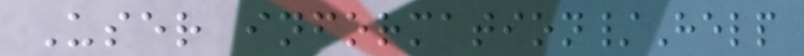User information/Help
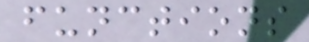functions
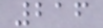216
